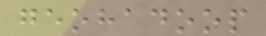geohadoop
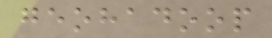geohadoop
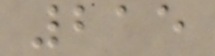215
